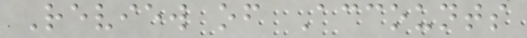Review of Accounts
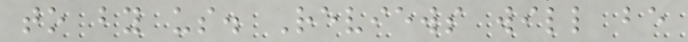to by us. Reviews will be
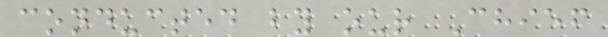conducted by our Chief
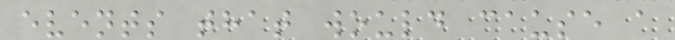events that would cause a
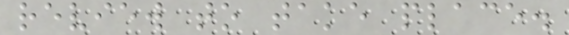review to take place.
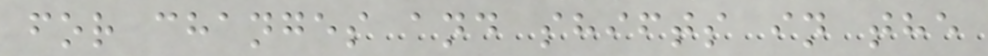for changes and shifts in the
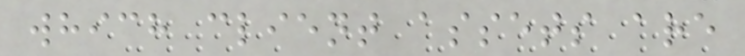which client assets are
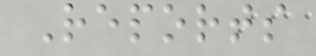Reports
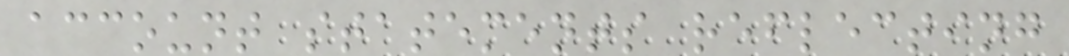account statements reflecting
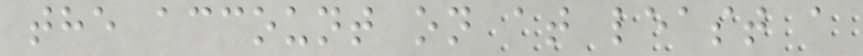the account on at least a
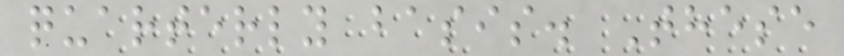quarterly basis. These
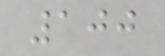100
